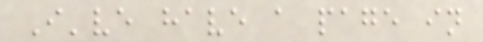I've have a page in
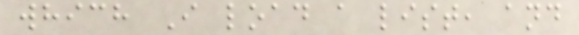which I load a list, and
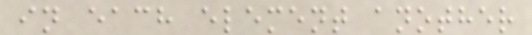in each element another
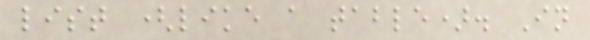list (like a table). In
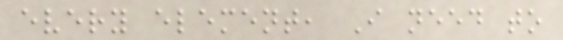every element, I need to
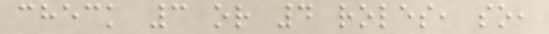check 3 or 4 roles, so,
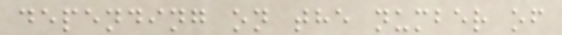depending on the number of
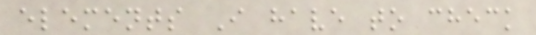elements I have to check
